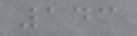143
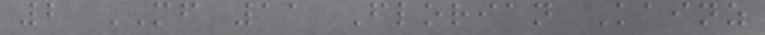2 MF 11 Florian Kainz
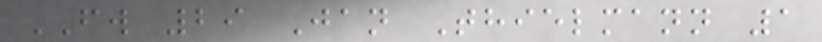FW 29 Jan Thielmann 1
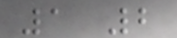1 2
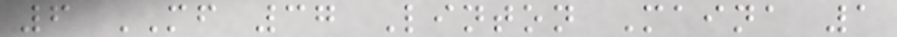6 MF 37 Linton Maina 1
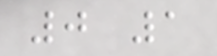0 1
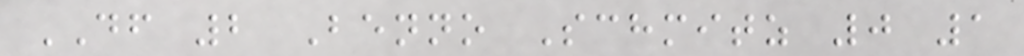DF 2 Benno Schmitz 0 1
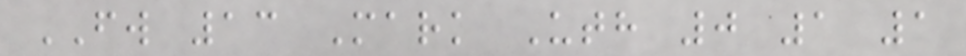FW 13 Mark Uth 0 1 1
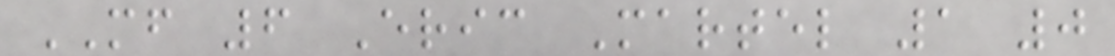MF 6 Eric Martel 1 0
